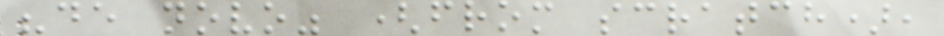"de novo" (from scratch),
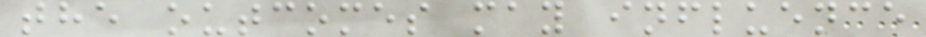the outcomes may influence
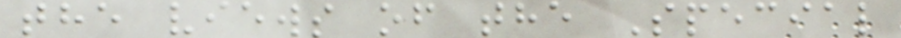the views of the Special
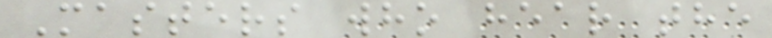Masters who hear the
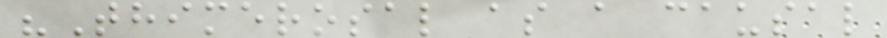"Thimerosal as a causal
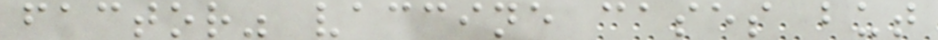factor" vaccine cases but
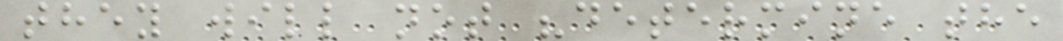they will not "determine the
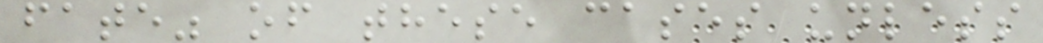fate" of these cases unless
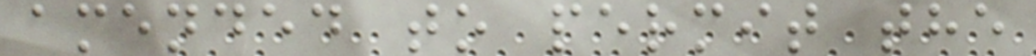amended to permit the
